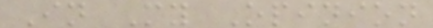In My Opinion
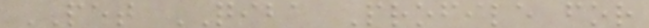PET QIBA Profile for
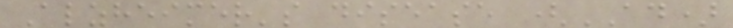Alzheimer's disease (AD)
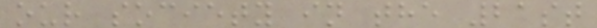our society in the 21st
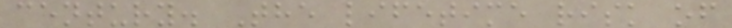century. The lifetime risk of
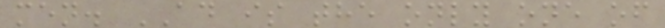men. AD is the only one of
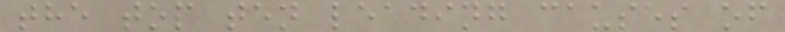the top ten leading causes of
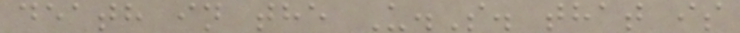death in the U.S. that is
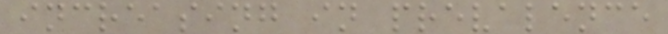increasing in prevalence
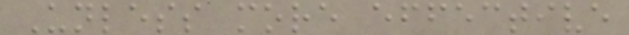Unless more effective
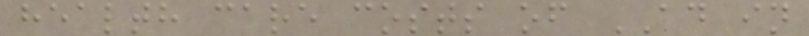health care costs of AD in
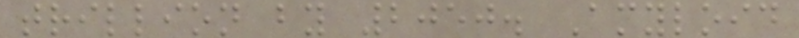trillion by 2050. Amyloid
